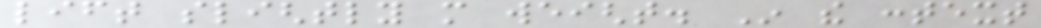lift slightly more weight. In the context
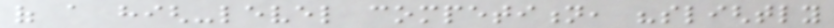of a high-level competition, "slightly
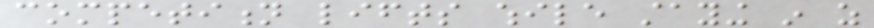competition lifts while staying in as
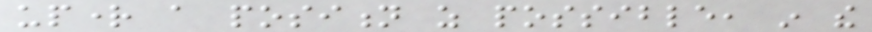upright a position as possible, in the
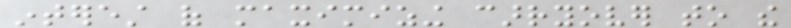interest of maximizing carryover to the
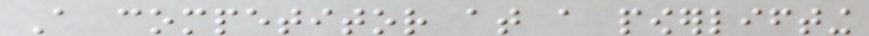A competitor at a powerlifting
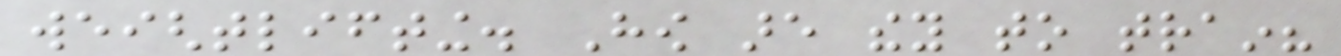weightlifting. How are they to train?
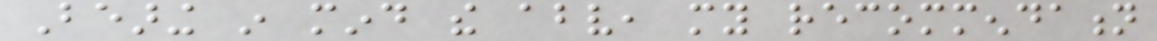Bearing in mind the above, my recommendation
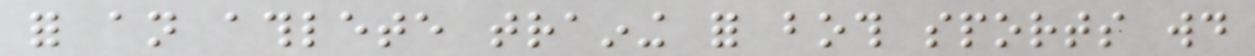for an athlete training for both sports would
